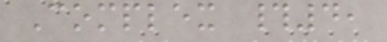Complex #4,
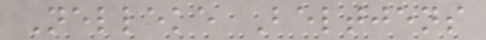Nelleke Beltjens
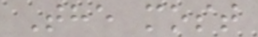The most
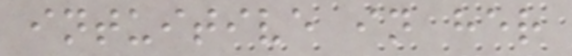intuitive in her
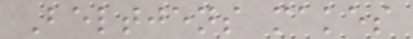Beltjens makes
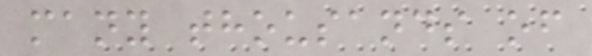many thousands of
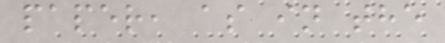paper, as in the
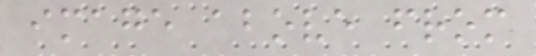image above from
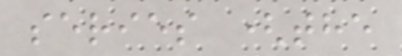series (the
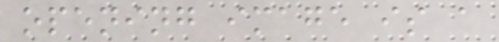opening image is a
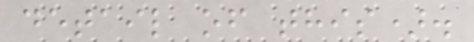detail of this).
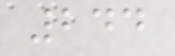244
